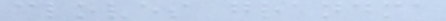cloves grandma
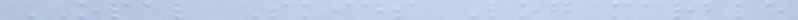OPAL Skids Log marble
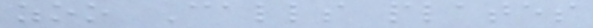zoo Calls plates
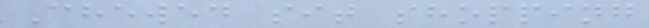Chewed sit shopping
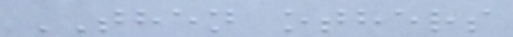THEN others
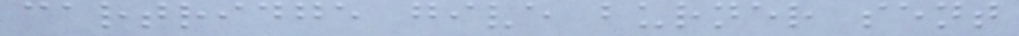cartridge give burner sent
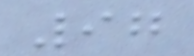97
